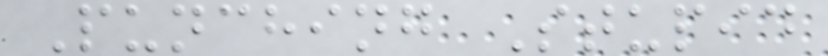Punching Stupid
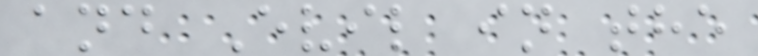and Evil in the
